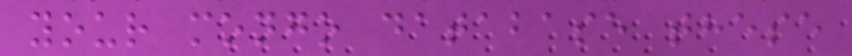your mongo database these
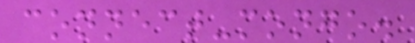connect-mongo.
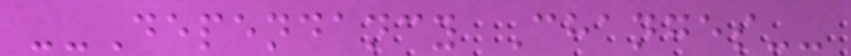--Dependancy Changes--
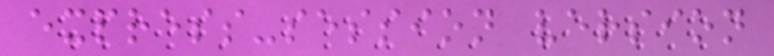express-session version
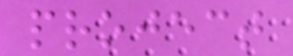project
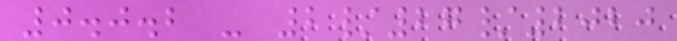0.0.2 - 2/27/2020
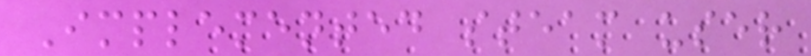Implemented steam user
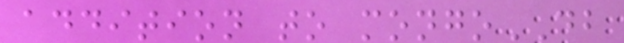addition to mongoDB
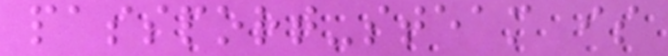passport-steam is
